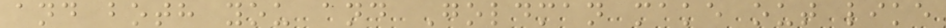and both you and Goldman make out like
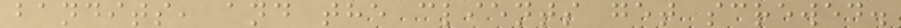bandits, and the clients get screwed.
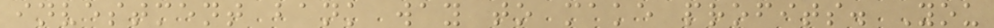investment bank way to make profits. You
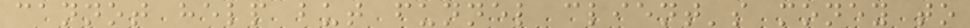cannot help but funnel client's money to
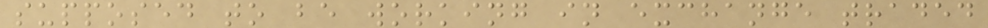supposed to be working in exchange traded
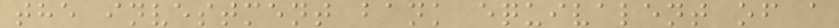the investment bank equivalent of a
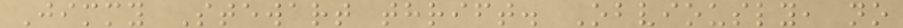Jimmy Stewart thrift. Obviously, no
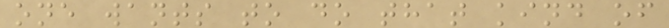one wants to do that kind of
